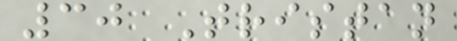30 Tristan
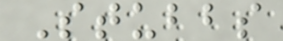Stubbs
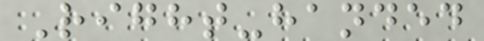Right-handed
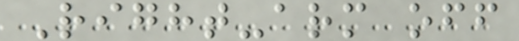Right-arm off
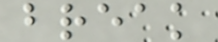break
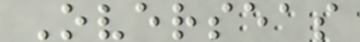Overseas
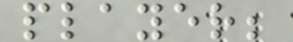player;
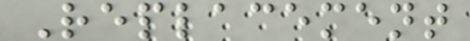Replacement
